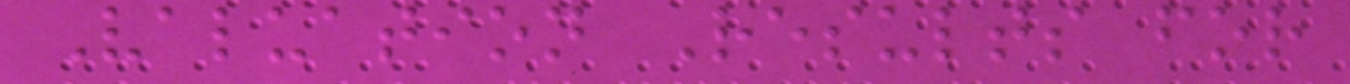Valuation Results for
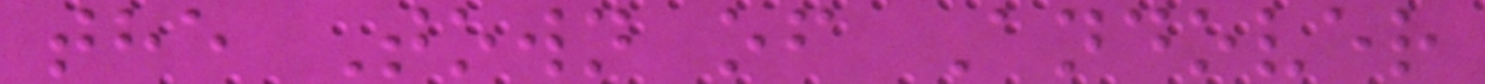the Town of Andover
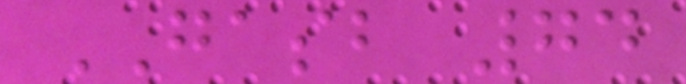GASB 74
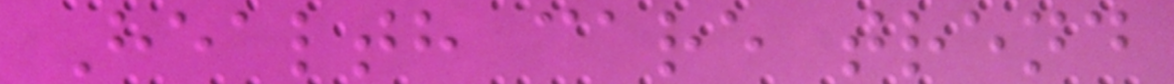Health care trend
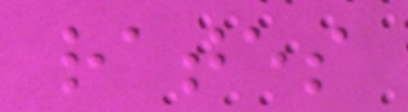rates
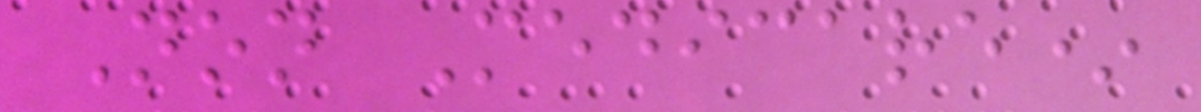Non Medicare*
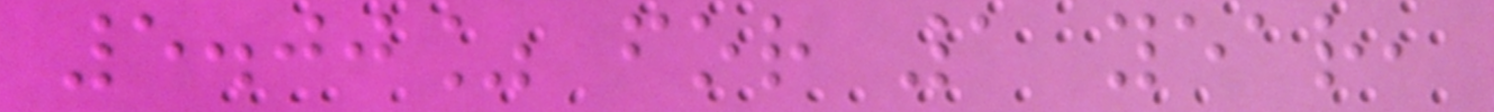5.00% for 1 year,
